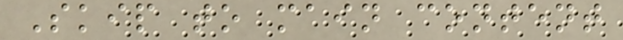Skip to main content
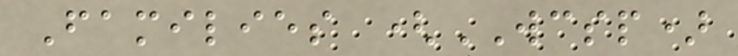Families (WCSP)
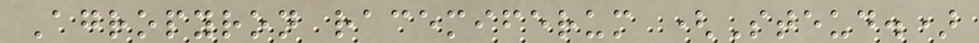Agropyron racemiferum (Steud.)
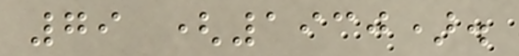79 (1930).
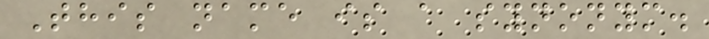This name is a synonym.
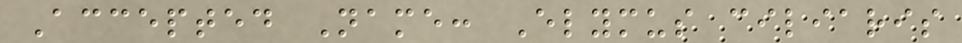Accepted Name: Elymus ciliaris
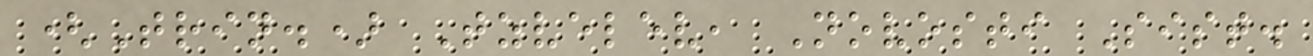(Trin.) Tzvelev, Novosti Sist.
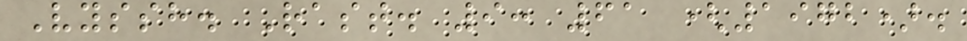Vyssh. Rast. 9: 61 (1972).
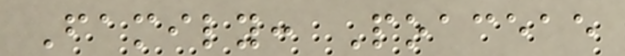Family: Poaceae
